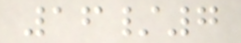16/7
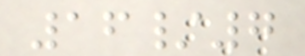16/7
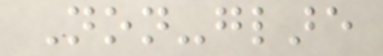Non-glare
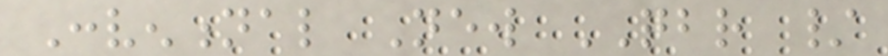Conventional New QBR /
